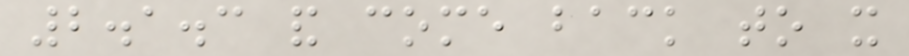2.1.3 and come back to it
